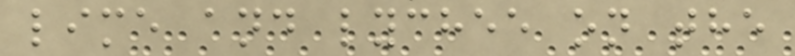lime and lychee on the
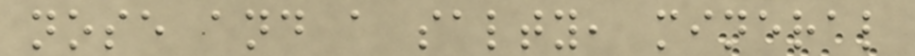nose and a salty, mineral
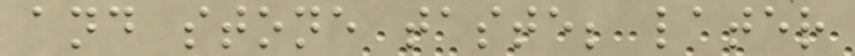and stone taste; later
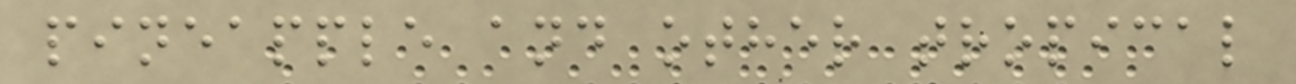pineapple and other tropical
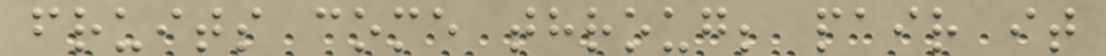fruits come throug; pair it
